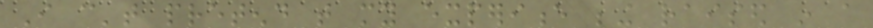I can't pretend that my experience being raised in a
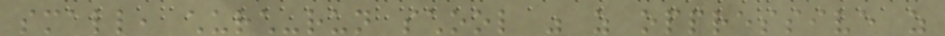small, church-run school was as oppressive as
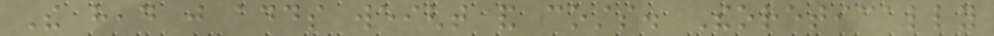The head just adds weight and costs. Theoretically
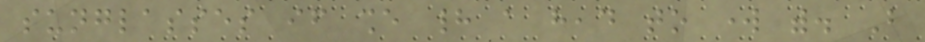sunglasses if she had a head to work with. But
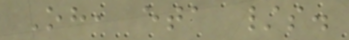Oh, eta /s.
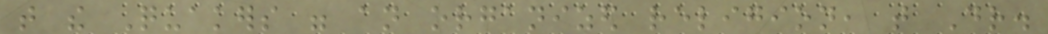that the Quakers were an organized religion, that Dr.
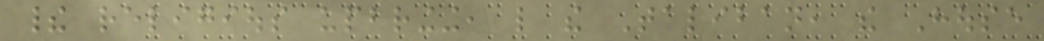their religious upbringing, like the Taliban, the House
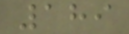189
